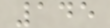145
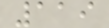119
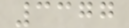3377
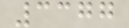3377
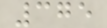375
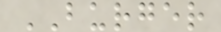BURGER
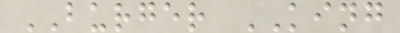BURGER KING
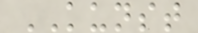KUNST
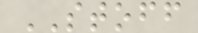STOFF
